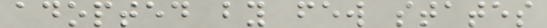adopted by few states
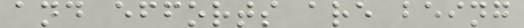and efforts are being
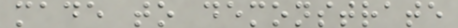made to demonstrate
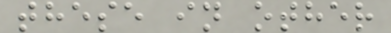these in other
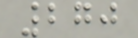270
